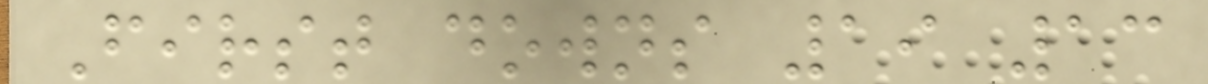First downs 19 13
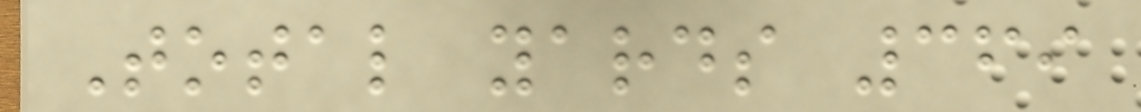Total yards 369
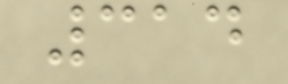314
